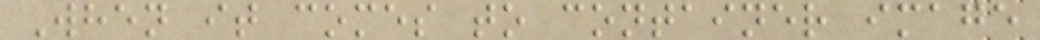When it comes to container image
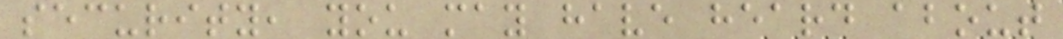security, you may have heard about
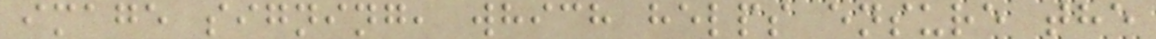image signing, which helps ensure the
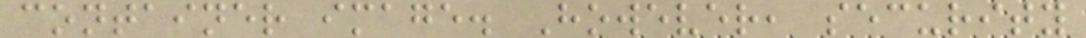container image. However, security
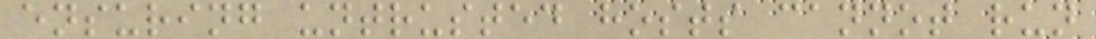ensuring untrusted hosts cannot run
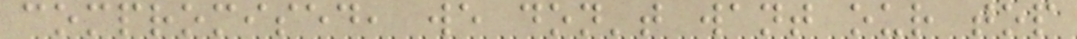compromised, we don't want our top
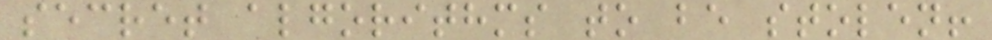secret algorithms to be stolen!
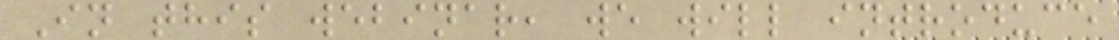In this webinar, we will introduce
